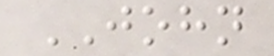JOHN
